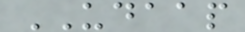UDAAP
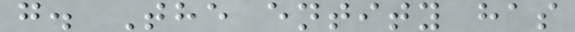g. The entity has
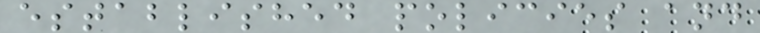established policies and
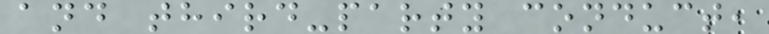and third-party conduct,
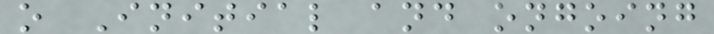o Initial and ongoing
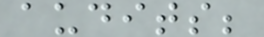audits;
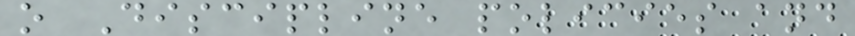o Discipline policies and
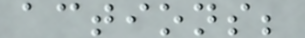actions;
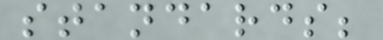standards;
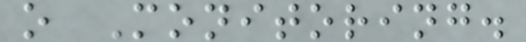o Monitoring.
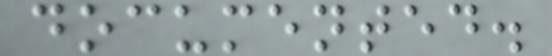documented.
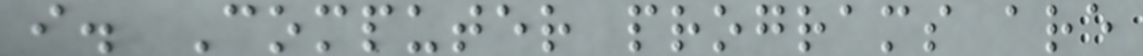i. Computer programs are
